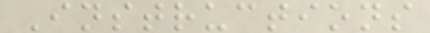Instructions
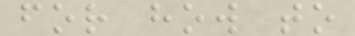for how to
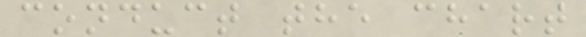conduct the chart
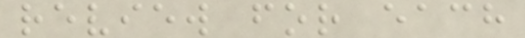review for each
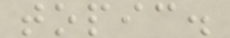topic.
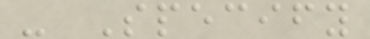- Specify
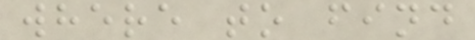where to find
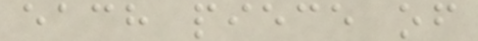each piece of
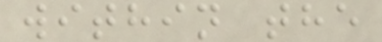within the
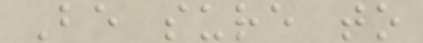Be sure to
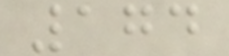174
